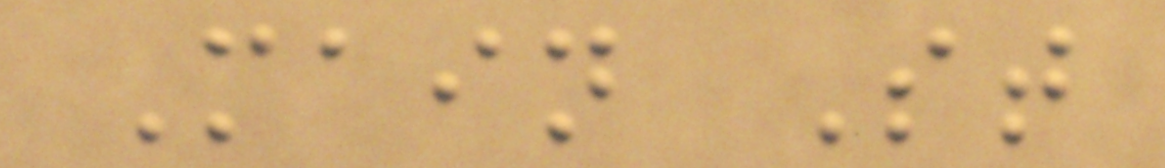Main St
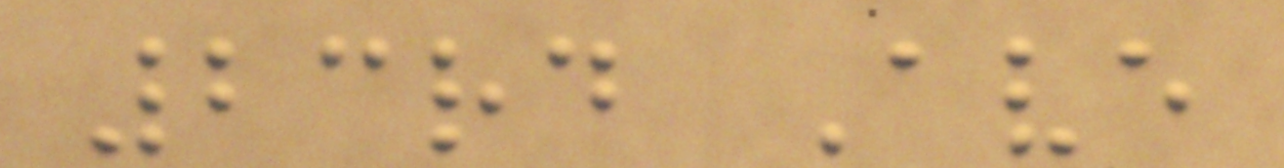23rd Ave
